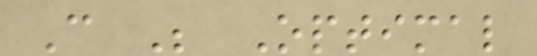Can Be Optimal
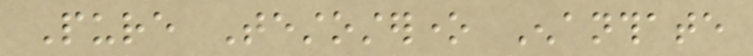Pure Testosterone Enanthate
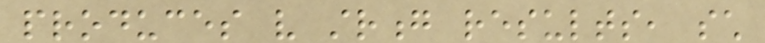produces very strong results, such
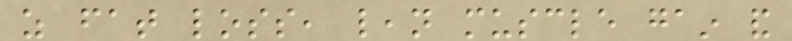as fat loss, lean muscle gain and
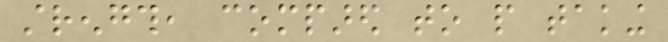strength, compared to people taking
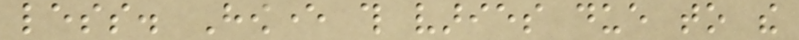less. However this varies due to the
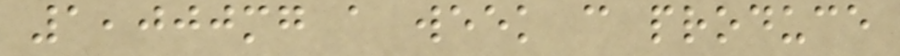1,000mg a week can produce
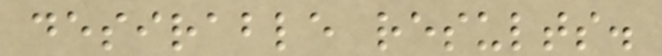desirable results.
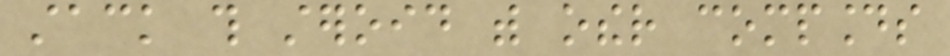stack this steroid with other compounds
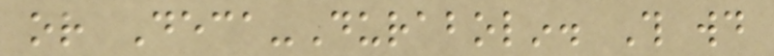or Deca-Durabolin. This would
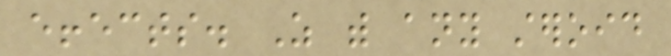effects. As with any steroid
